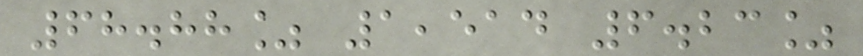68.88% 1,514 6.23%
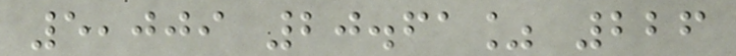5,009 20.61% 226
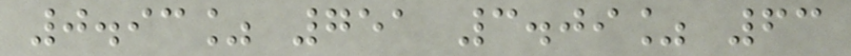0.93% 751 3.09% 63
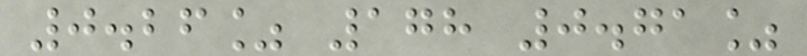0.26% 178 0.71%
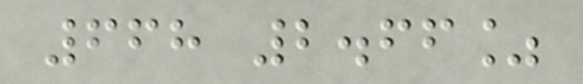668 2.66%
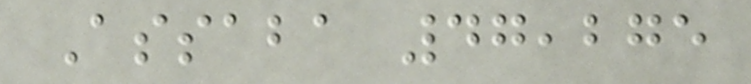Assaba 47,275
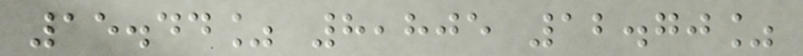15.44% 8,805 12.70%
